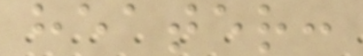heater:
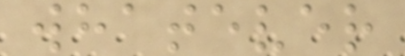whatever
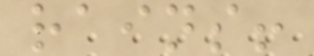rains!
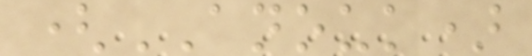(ANOUK)
